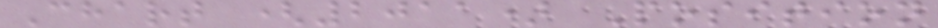Chart (2011) Position
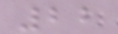22
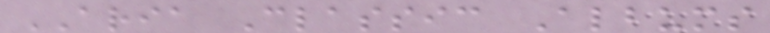ARIA Classic Albums
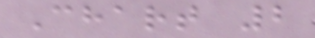Chart 2
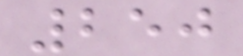250
